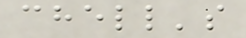chell's
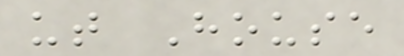ut House
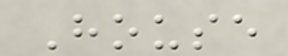House
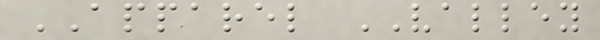APPAREL VALLEY
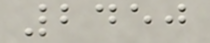2450
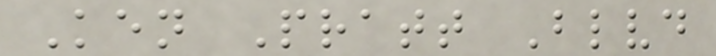Ken Pratt Blvd
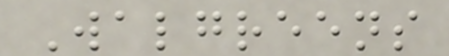Walgreens
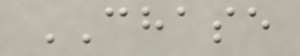CHASE
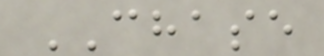CHASE
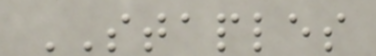STAPLES
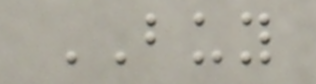BUY
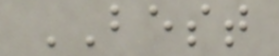BEST
